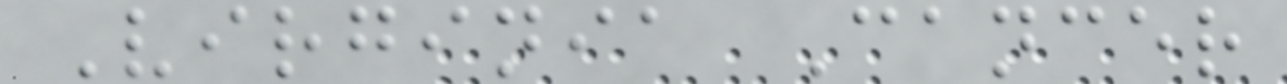Virginia Cancer
